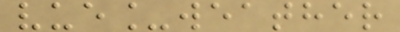vue_weather
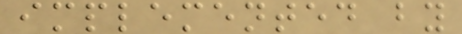implemented by
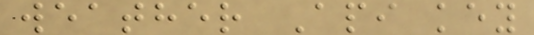weather Api key
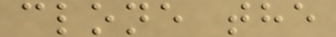clone the
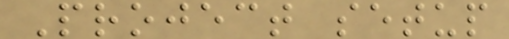Project setup
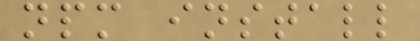npm install
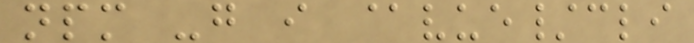npm -g i @vue/cli
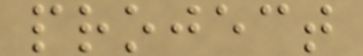project
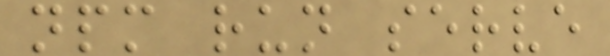npm run serve
